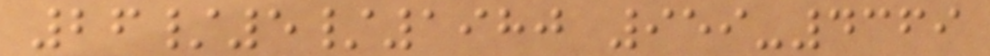26/5/1980 959-4369
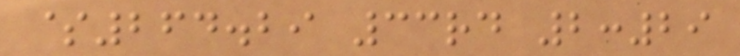$264.29 33rd 2:29
